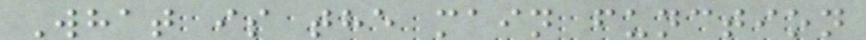What is the main function
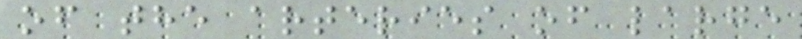of the arteries of large
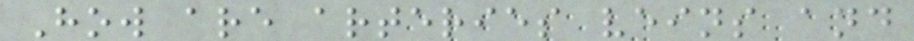How are arteries veins and
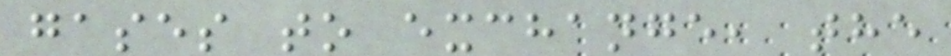gases to exchange, the
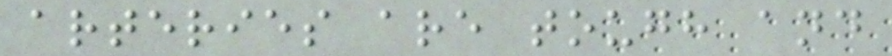arteries are tough and
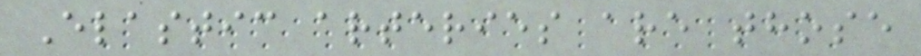Elastic arteries are those
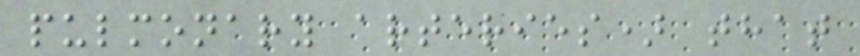pulmonary arteries) that
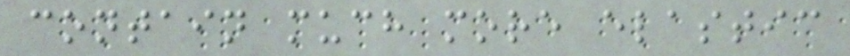contain much more elastic
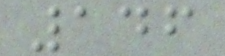146
